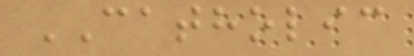CATHOLIC
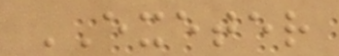EXETER
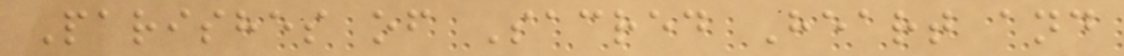Parishes of Sacred Heart and
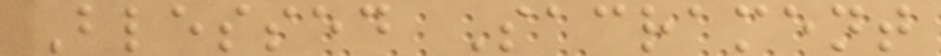Blessed Sacrament
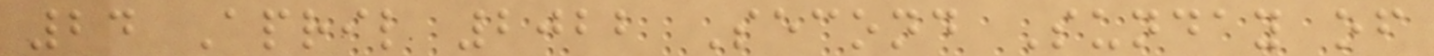24 April 2022 Second Sunday of
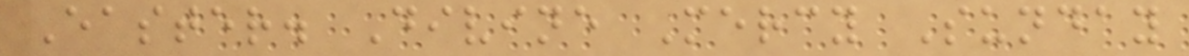Easter. Divine Mercy Sunday
